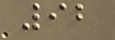92
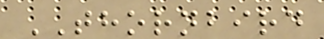THORNBIRD
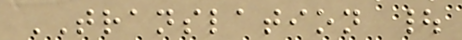TRANSLATION |
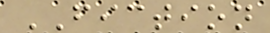FICTION
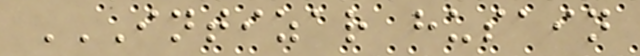INTIZAR HUSAIN
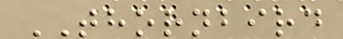THORNBIRD
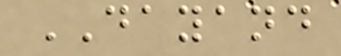DAYAND
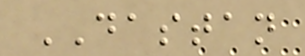DASTAN
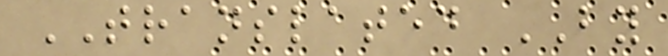TRANSLATED BY
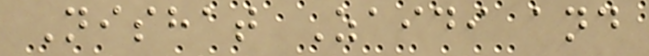Nishat Zaidi and
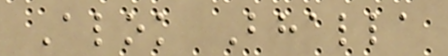Alok Bhalla
